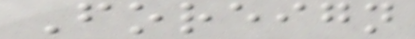Foreign
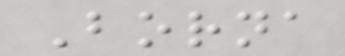Borna
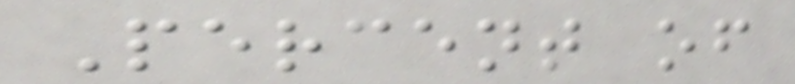Percent of
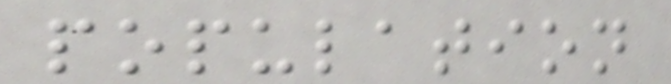population
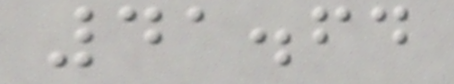41.64
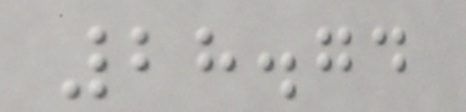28.74
